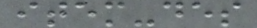item-des
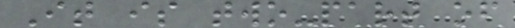It is two-part of
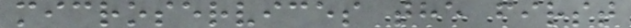microservices the first
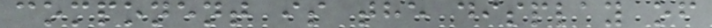component is the display of
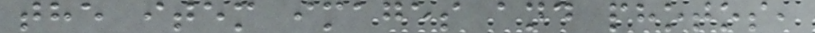the item images and photos,
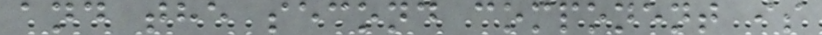and the second component is
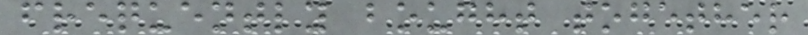frequently bought together
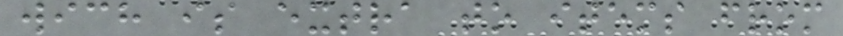wich is extra to items from
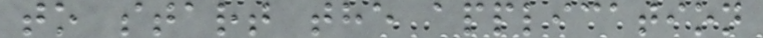to start the application
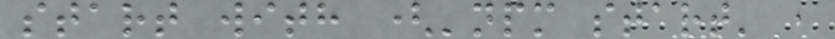start with ('npm start' ,
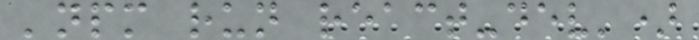'npm run react-dev')
